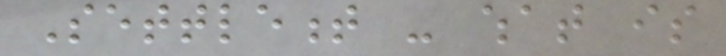Settlement - what is
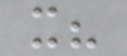it?
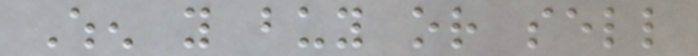When you buy or sell
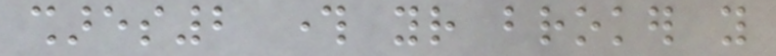shares2 through your broker you
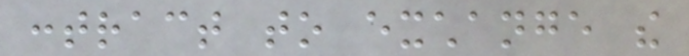contract to exchange the
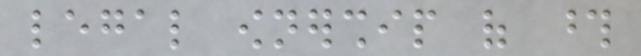legal ownership of those
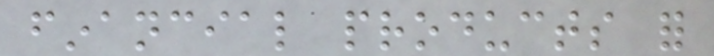financial products for
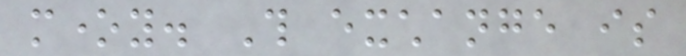money. This exchange is
